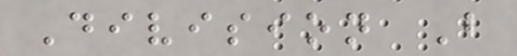Division B
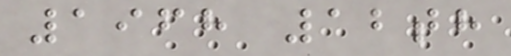1968 12th
